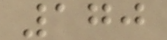170
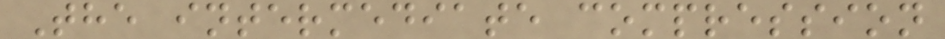The intermediate compression
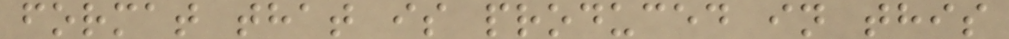format that is produced in this
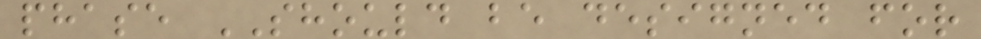phase SHOULD be designed for
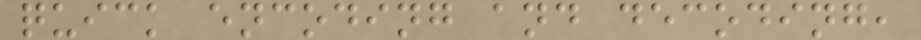quick encoding and decoding,
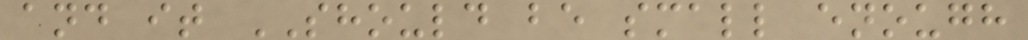and it SHOULD be small enough
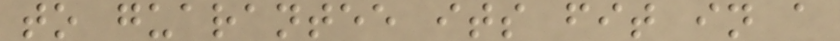to guarantee its fit in a
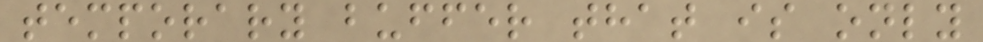temporary buffer that is only
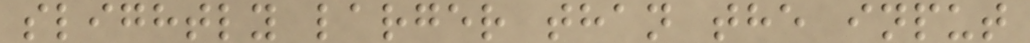slightly larger than the input
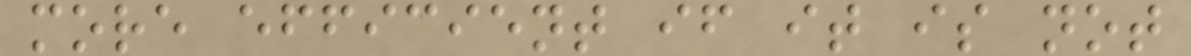more efficient if it is not
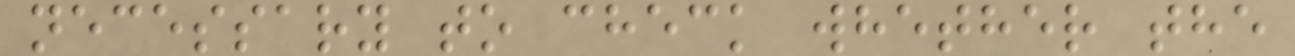necessary to check whether the
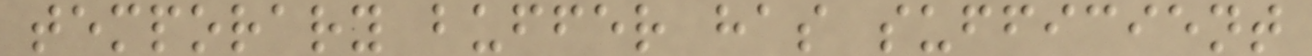temporary buffer has sufficient
